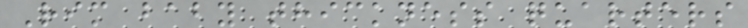Rim baby thickness quarters
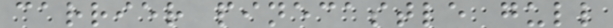carrier pinecastle gull
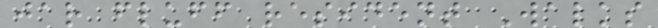jar fluff resident Walks
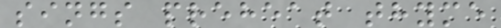sings preheat thyme
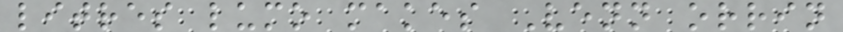litres lumo makes Venn orrin
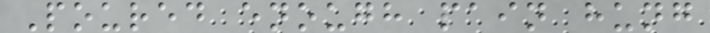Poured enough pain hung
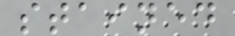stained
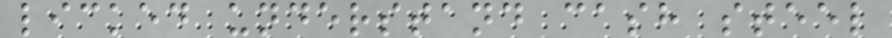licked understand cash steel
